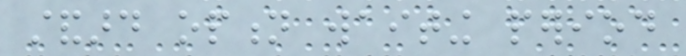standard option waiting period
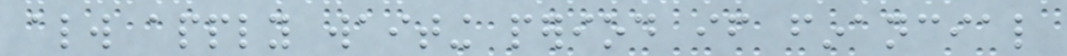always apply waiting period if financial
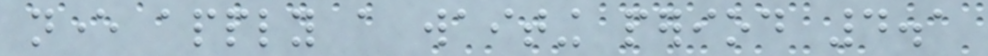never apply a waiting period 4.1
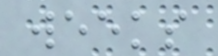weeks
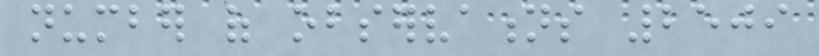number of observations 2509
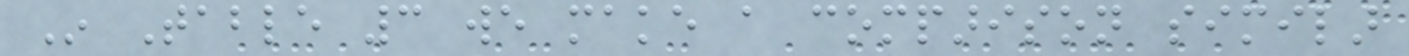In Table 3 we make a comparison similar
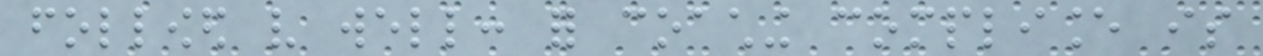followed very well: for coaching compliance is
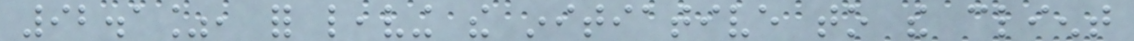92.1%, for leaving the initiative to the client
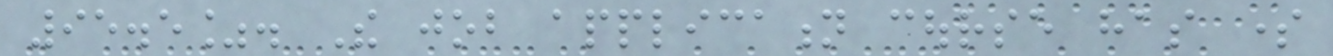95.5%. The job application course has some
